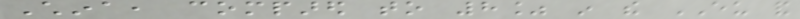China, compared to 8% in the EU and
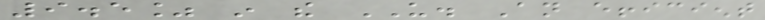9.5% in the US. An efficient
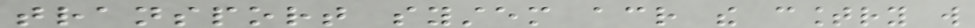transport system across the country will
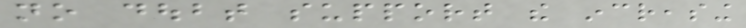no doubt support the increasing
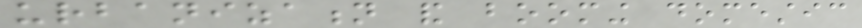urbanization and booming domestic
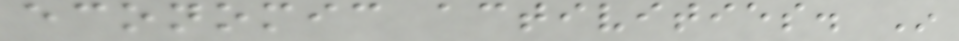economic activities. In
